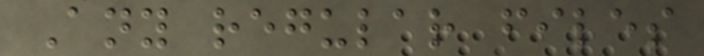Any regular files
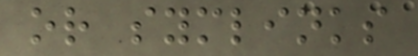or symlinks
